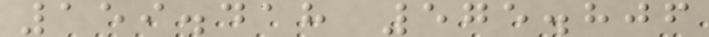159.418 575.806
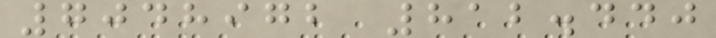7048972 812.440
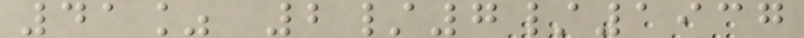41% 2/7/1937
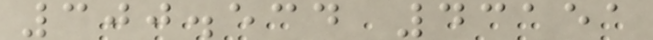300.534 43151
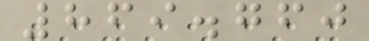869.760
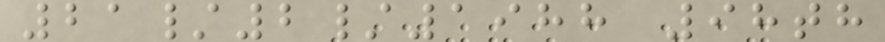21/2/1988 98th
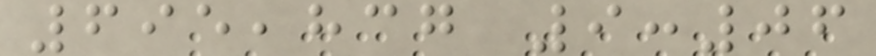695,837 9:06
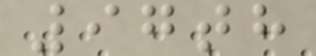97th
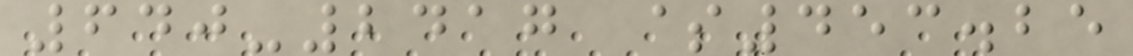640-2417 $453.25
